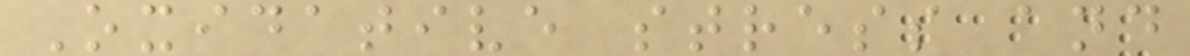Oxidative stress and
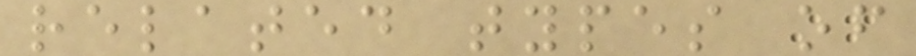related types of
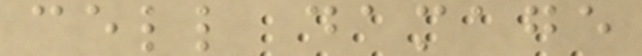cell damage
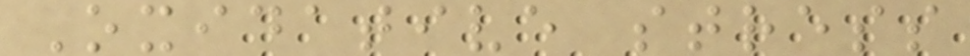Oxidative stress
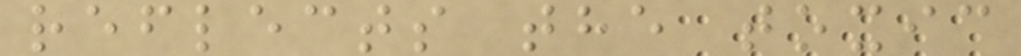reflects the toxic
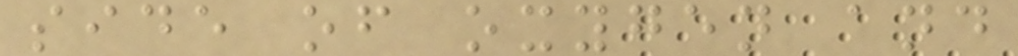side of oxygen and
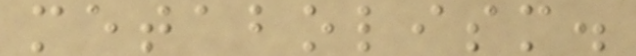metabolism.
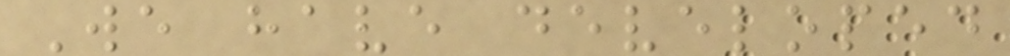We have developed
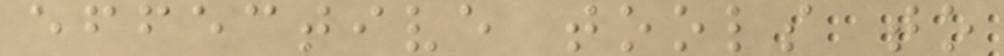effective tools to
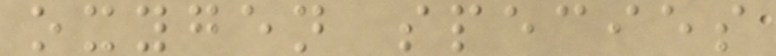oxygen species
